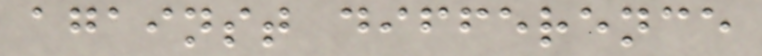against difference
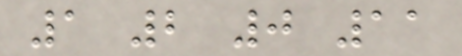1 2 0 11
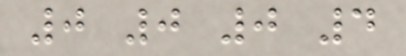0 0 0 4
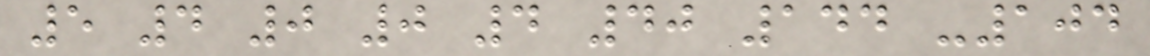5 4 0 0 4 40 144 -104
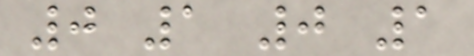0 1 0 1
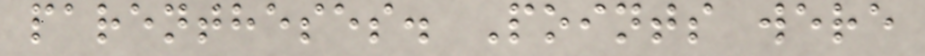parentheses. Points were
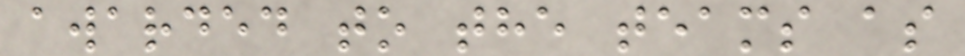awarded to the teams as
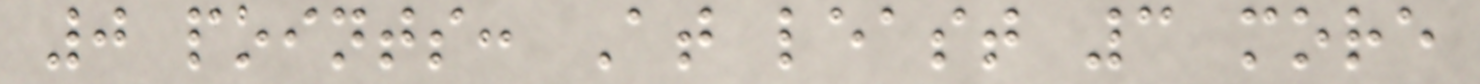0 points: At least 3 more
